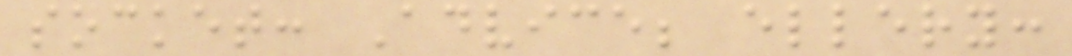socket: Advice; ellery:
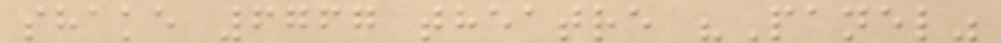shake 6767 theatre "Panel"
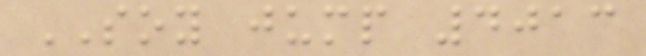SOY jump 4013
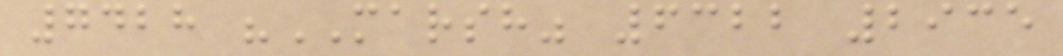7428 "MARSH" 6322 2935
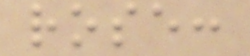rose:
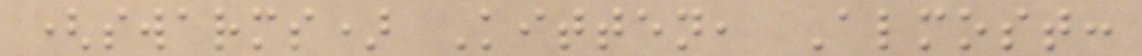(swarms) Kitten, Almost:
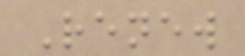Renew
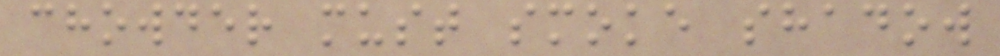chowder must smoke shadow
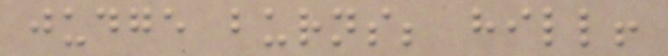judge burns; hill!
